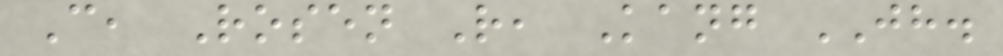C, Rosen R, Kang JH.
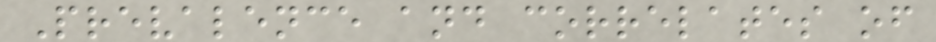Prevalence and correlates of
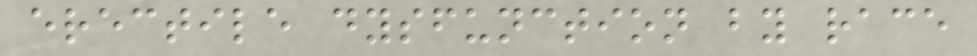erectile dysfunction by race
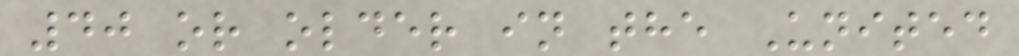40 or older in the United
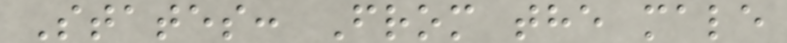States: From the male
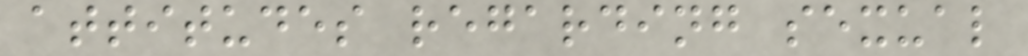attitudes regarding sexual
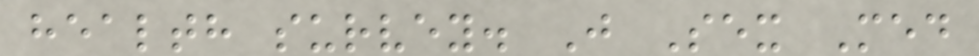health survey. J Sex Med
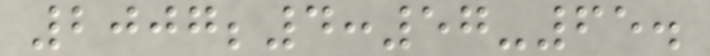2007;4:57-65.
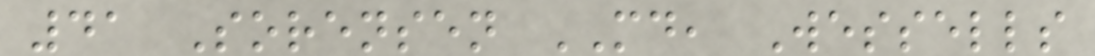41 Sorensen MD, Wessells
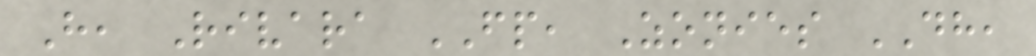H, Rivara FP, Zonies DH,
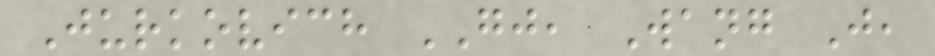Jurkovich GJ, Wang J,
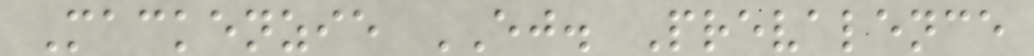Mackenzie EJ. Prevalence
